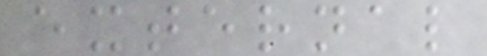external
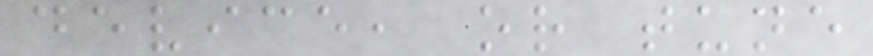device, or tune
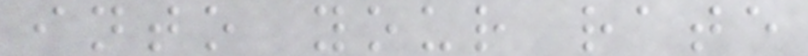into your rate
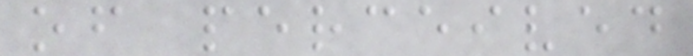of perceived
